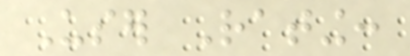User Rating:
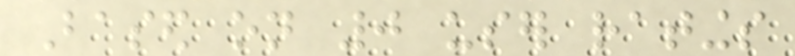Based on 0 user ratings
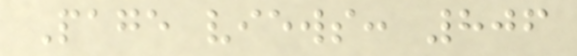Page views: 806
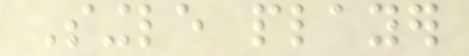Single player
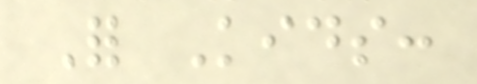For Kids:
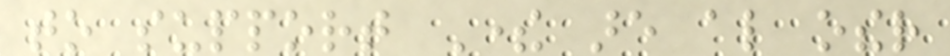to support There are also other
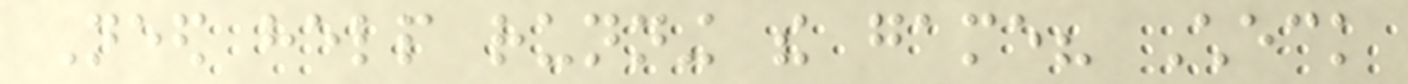Need help running the game? Check
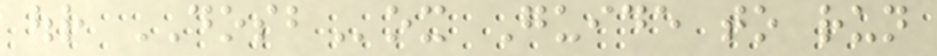our DOSBox Guide to run
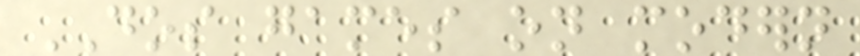DOS games on modern
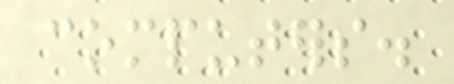computers.
